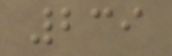239
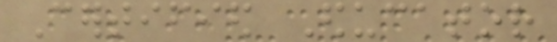Certified Educator
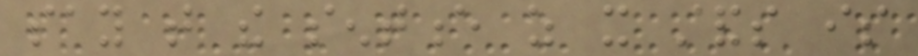say that the sentence as it stands is
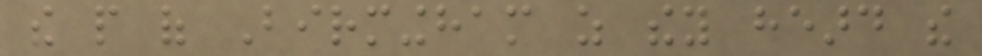the people of Birmingham as they heard the
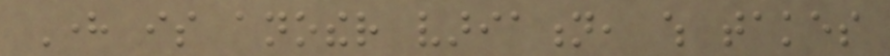Here is another variation, which takes
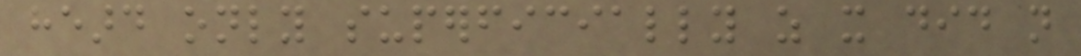heard only superficially as it did not
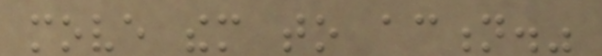move them to action."
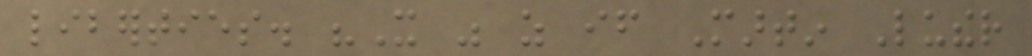liberties. "It was as if Martin Luther
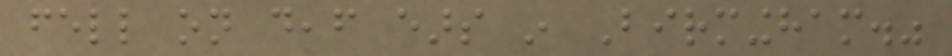fell on deaf ears in Birmingham."
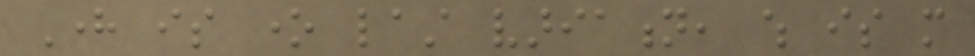Here is one last variation, which is more
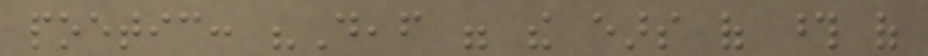poetic: "Deaf were the ears of those of
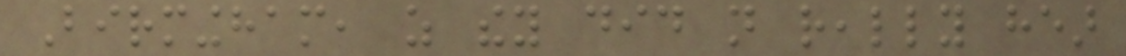Birmingham, as they did not really hear
